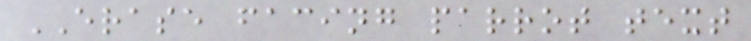ERASE facing parrot text
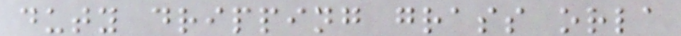duty dripping grass orla
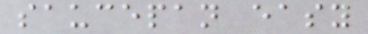saucepan easy
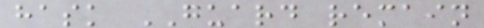hask GUARD remain
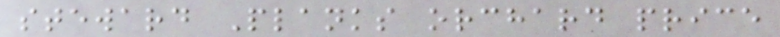steward Planks orchard price
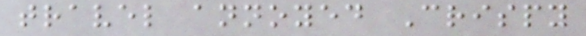travel annoyed Crispy
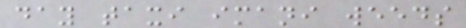day taxi imani weeds
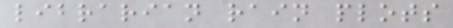librarian rain plots
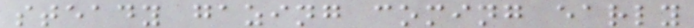steady gazing coming early
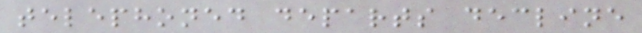telephoned departs decline
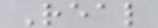Real
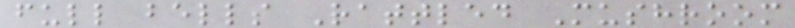full bells Rattled Mushroom
